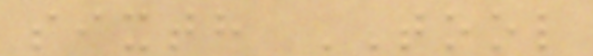sixth TOOL
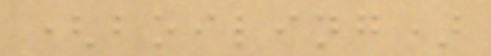(boiling)
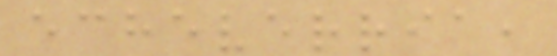echeverria,
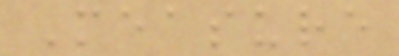Measure
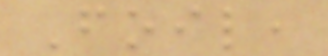Foil,
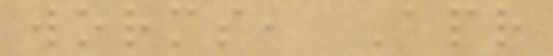worms, Apr
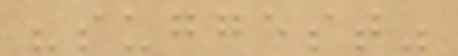"suggest"
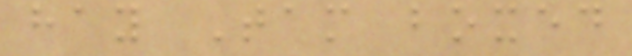hay Tam boxed
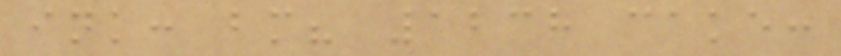ink: bm? 1238 cake:
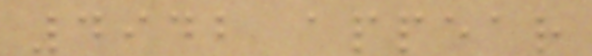4942 appear
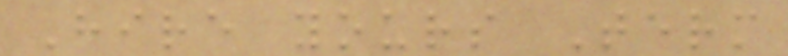Hire yours Term
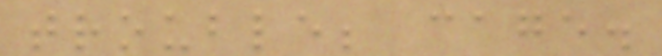trouble; cage.
